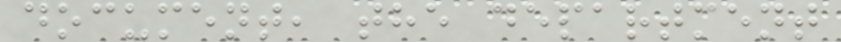document, the department
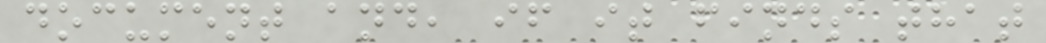document and, if it finds that
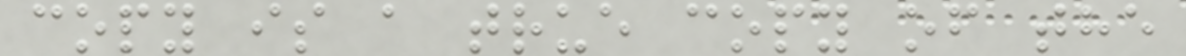copy is a true copy of the
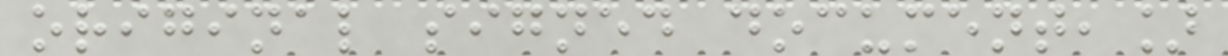original signed document,]
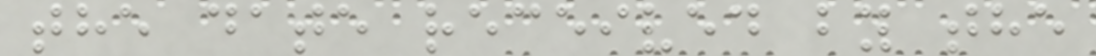the date received by the
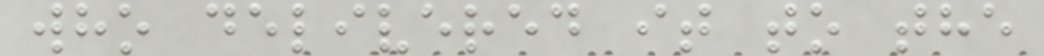who delivered it to the
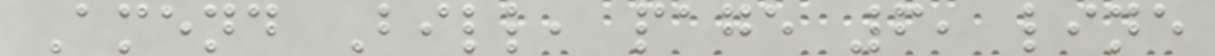Amend Bill, page 6, line
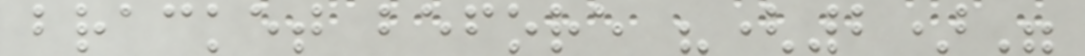bracket before "(2)"
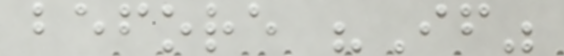before "If"
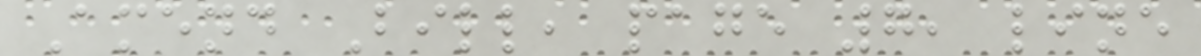Amend Bill, page 7, line
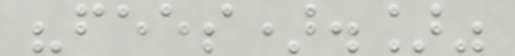"fees).]"
